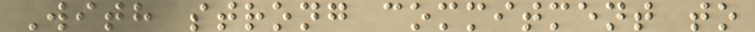With strong commitment to
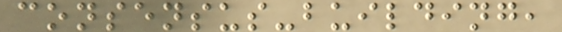consensus-building,
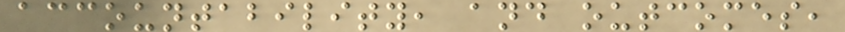accountability, and outcomes,
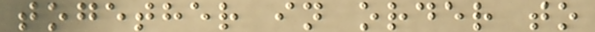together in order to
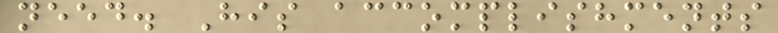need. His accomplishments
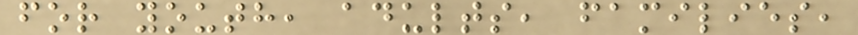for youth, adults, families,
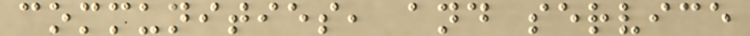communities, and service
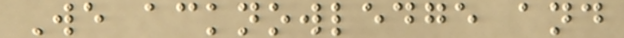We acknowledge and
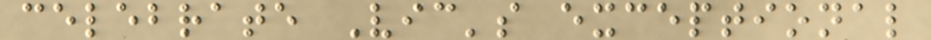celebrate Vic's exceptional
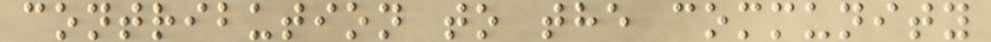contribution to the community
